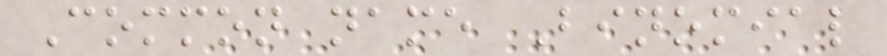Common name Binomial
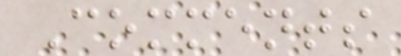Comments
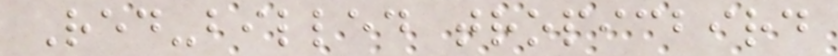Red-billed tropicbird
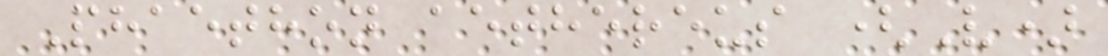Phaethon aethereus (V)
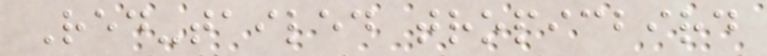Red-tailed tropicbird
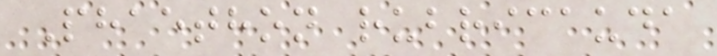Phaethon rubricauda
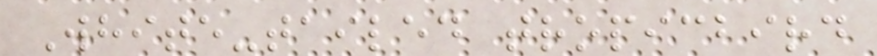White-tailed tropicbird
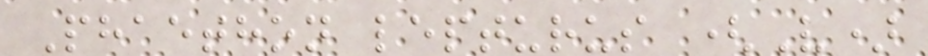Phaethon lepturus (V)
